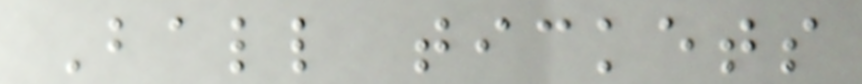Ball tickets
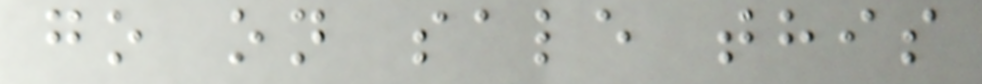go on sale this
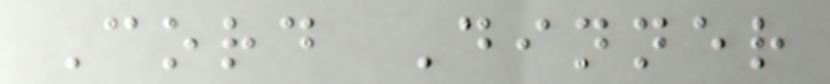Cord Dinner
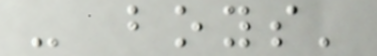- boys'
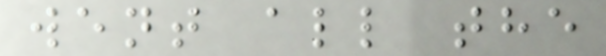went all the
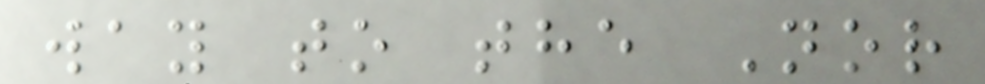way to the Nor
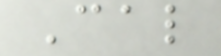Cal
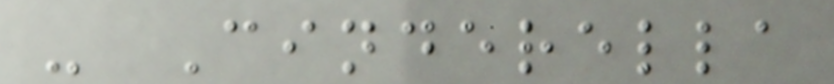- Cinderella
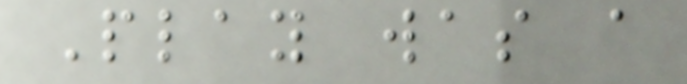Play was a
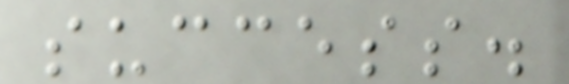success.
